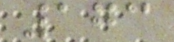173
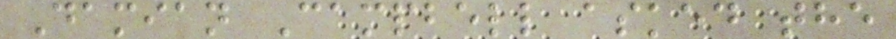Damian Campbell asked the
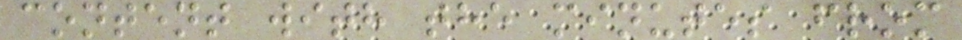content with the minutes from
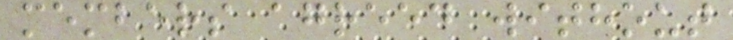members agreed without
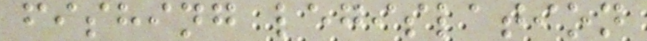fishing legislation
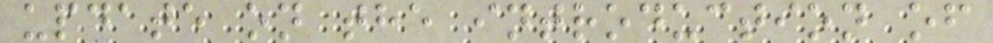update on the introduction of
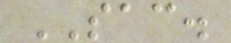SAC.
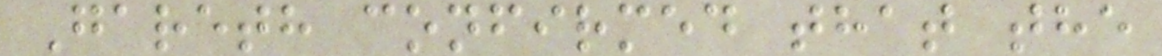Gareth confirmed that the
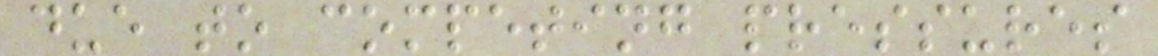due to competing pressures
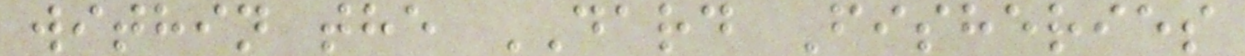within the DARD Fisheries
